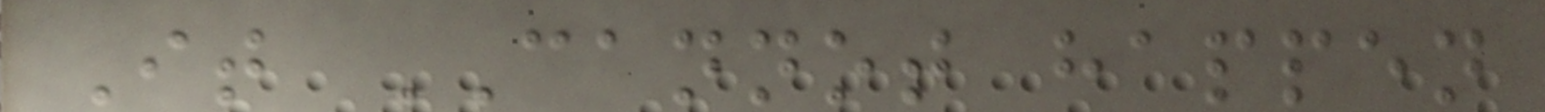It CANNOT happen
